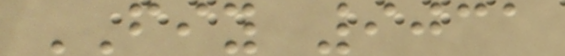FIY 9031
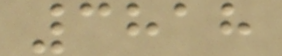3818
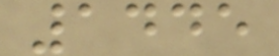1445
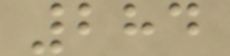284
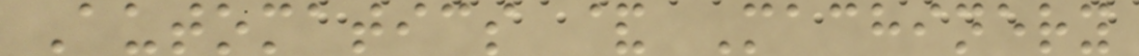Automatics & Machinery
